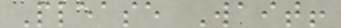Please Wait!
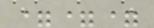===
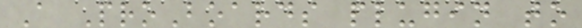A ProBoards plugin to
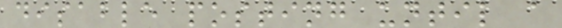disable posting until a
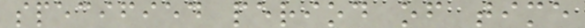specified period of time
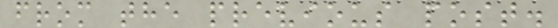from the previous post.
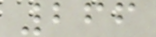266
